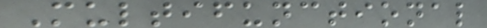Multifunctional
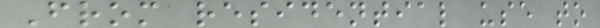From residential use to
